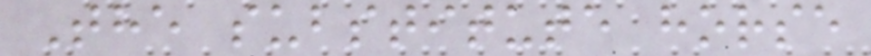The substitute horse
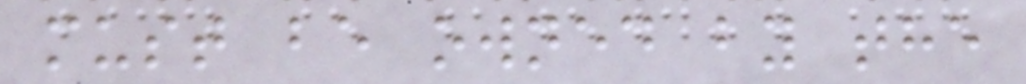must be owned by the
